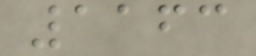1163
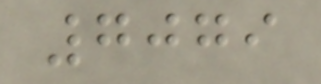7079
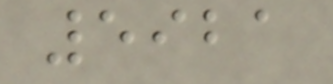5921
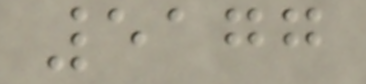5177
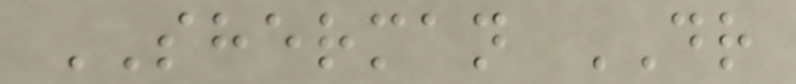SHERMAN DR
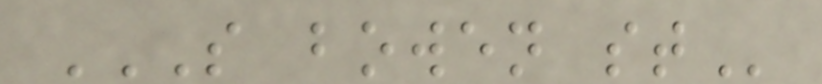S BOWEN ST
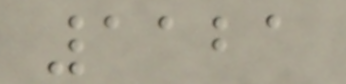1121
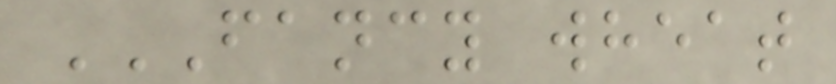FANCY WHEAT
